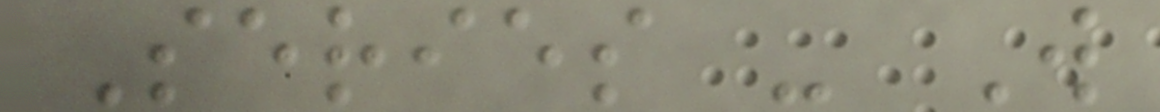Series - W
